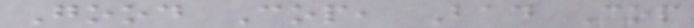Good Cop, Bad Cop
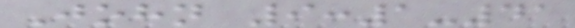John 9:1-41
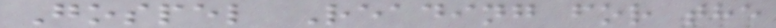Gospel Reading for the
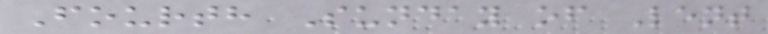Fourth Sunday of Lent
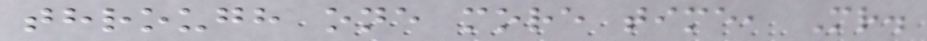through one more time, Mr.
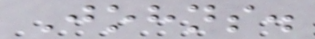Johns.
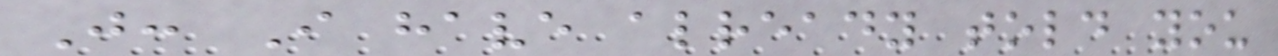J: I have already told you
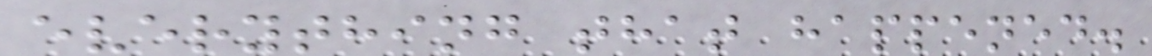everything that happened.
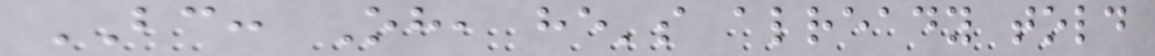BC: Oh, he's already told
